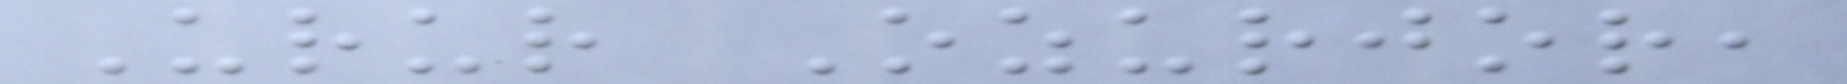Urur Ozurjor,
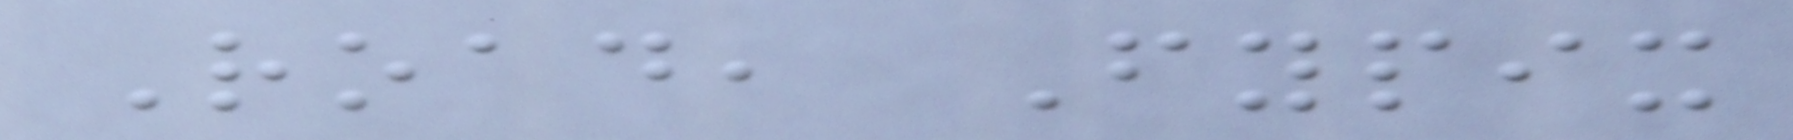Road, Fypix
